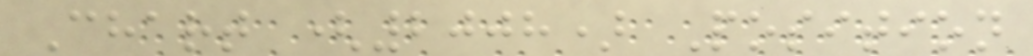Chart (2008) Position
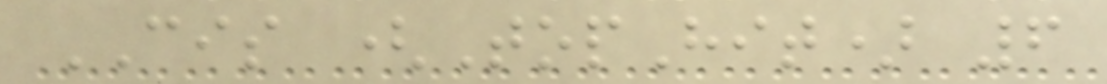CIS (TopHit) 6
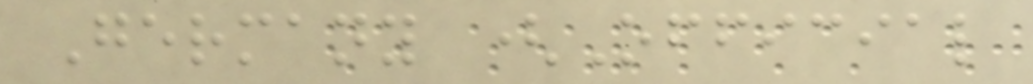Germany (Official
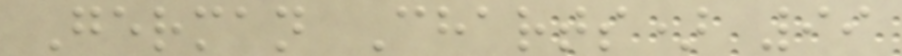German Charts) 99
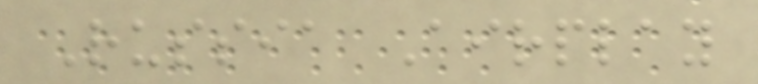Russia Airplay
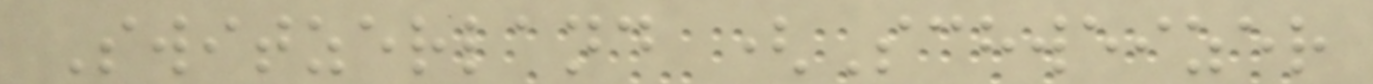Switzerland (Schweizer
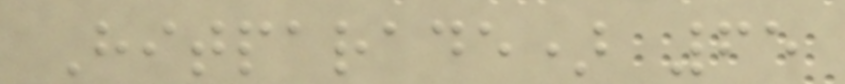Hitparade) 65
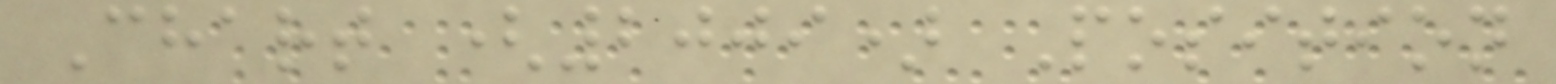Chart (2009) Position
